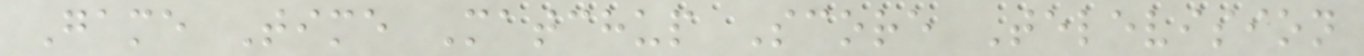Game Time Matchup Score Television
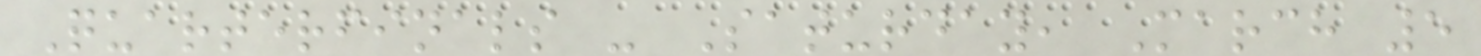Quarterfinals - Saturday, March 5
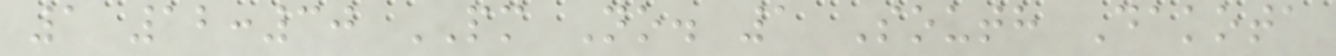1 12:30 PM No. 1 South Dakota
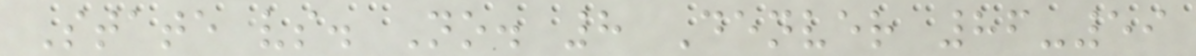State vs. No. 8 Denver 86-59
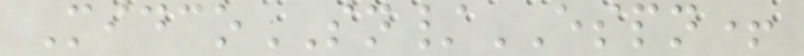MidcoSN/ESPN+
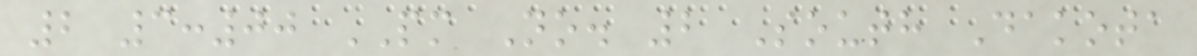2 3:00 PM No. 2 South Dakota
